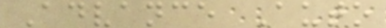Advance Auto
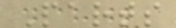Parts
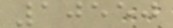10550
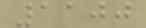1100
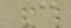C
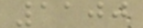1100
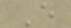E
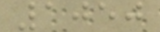1050
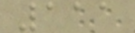111
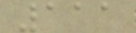111
